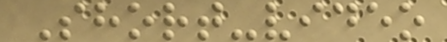Short-video
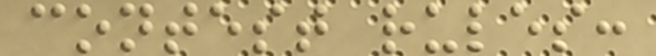contest rules:
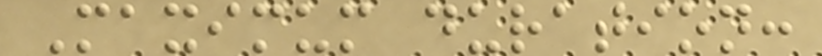Maximum duration:
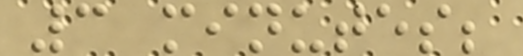3 minutes;
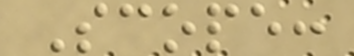Scope:
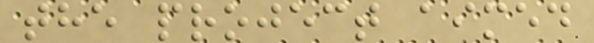the project aimed
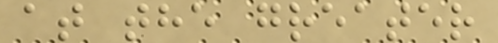at the greater
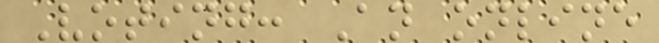Voting: An online
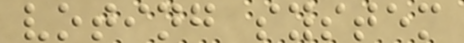voting system
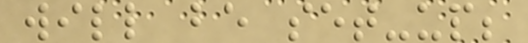will be set-up;
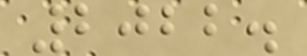2022.
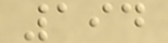194
